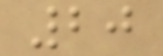20
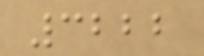3222
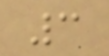3
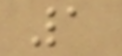1
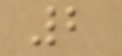2
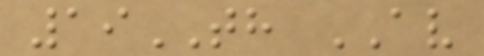19TH AV
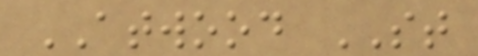ATWOOD ST
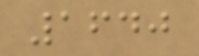1640
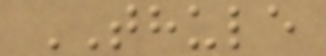THULE
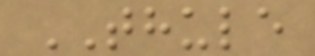THULE
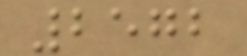2572
